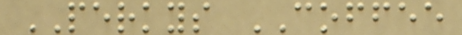PERKYS COFFEE
